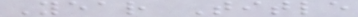Year Title
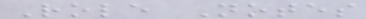Role Notes
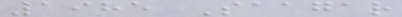1985 Saagar
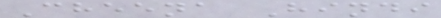Cheena Hindi
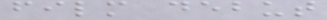film debut
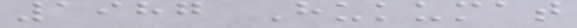1987 Hukumat
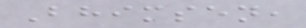Bhimsen,
